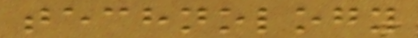technology
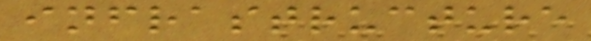infrastructure
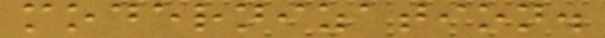modernization.
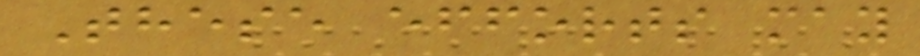These efforts may
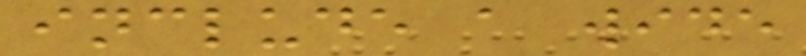include a wide
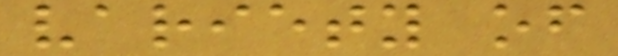variety of
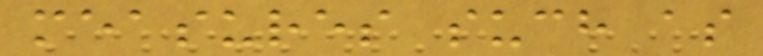measures such as
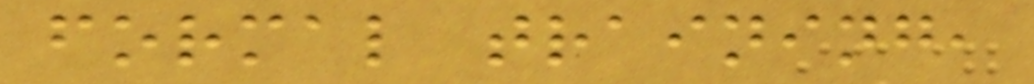formal training,
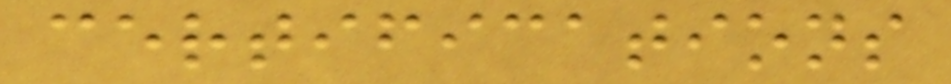certifications
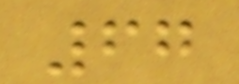67
